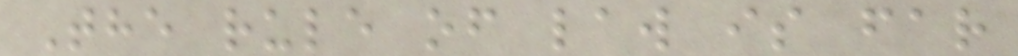The rule of law is far
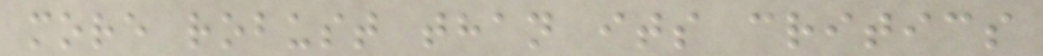more robust than its critics
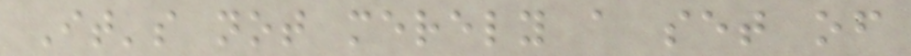It's not merely a set of
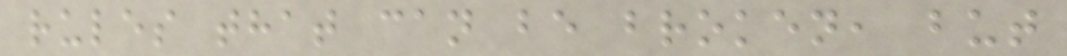rules that can be broken, but
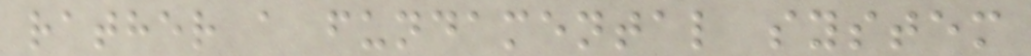rather a fundamental system
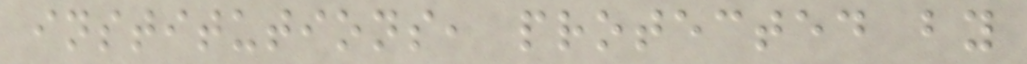institutions, protected by
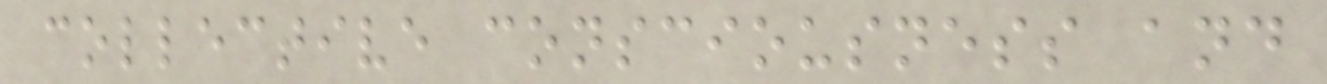collective consciousness and
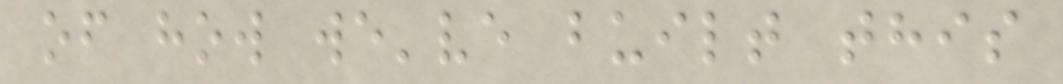of how we've built this
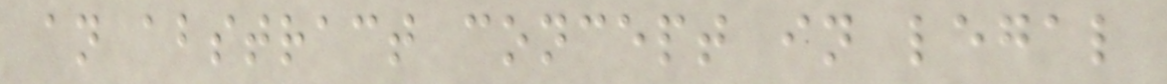an abstract concept in legal
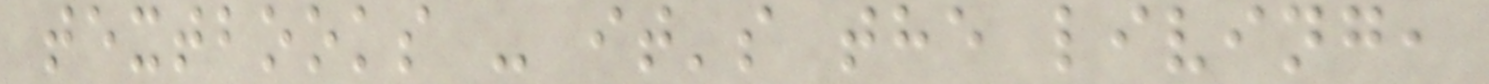textbooks - it's the living,
